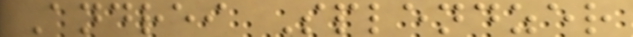Andrei Splendzer
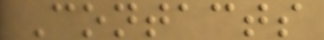Contacts
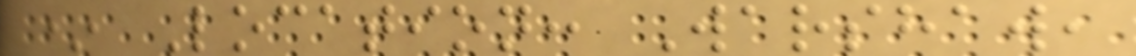* Location: Warshaw,
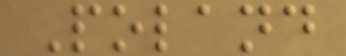Poland
